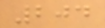204
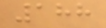188
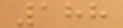188
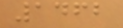1462
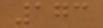173
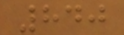840
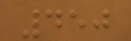450
